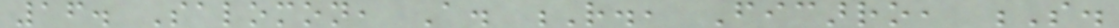16. Salomon, A. R., Ficarro, S.
